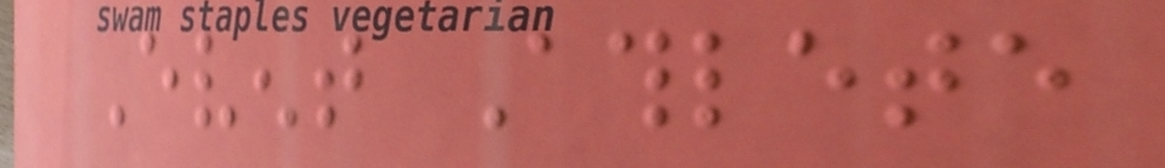Event Athlete
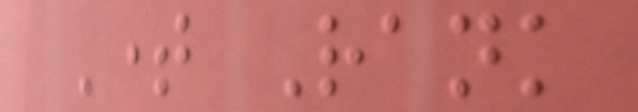Time Rank
